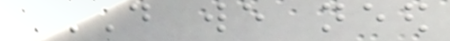DO WE NEED
